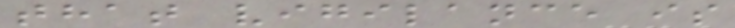that vigilance is
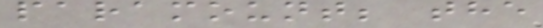paramount; the
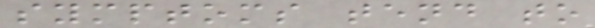symptoms tend to
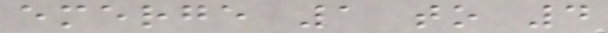emerge 1 to 4
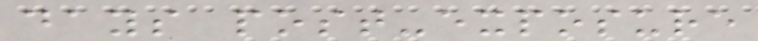days post-exposure
